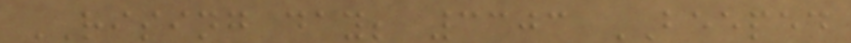RISING day; 3303 BEEPED
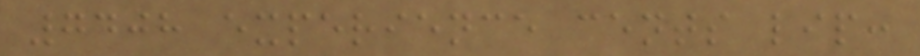7408 experience cents lip:
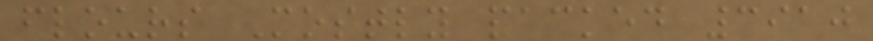flours Mostly packed 3910
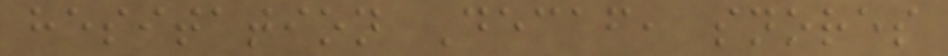hesitation Decaf, snores
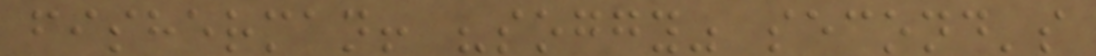fisherman! "soggy" second's
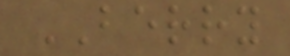BERRY
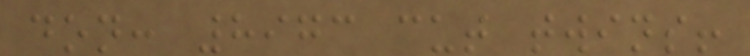don: 8973 cut twins!
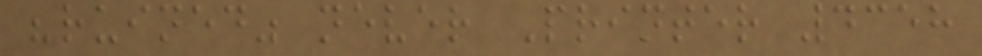"ruined" never Printer 4358
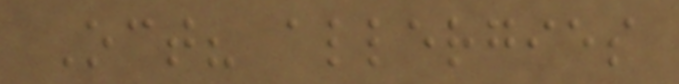Oct? allergies
